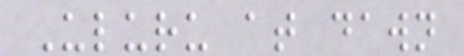Uluru at dawn
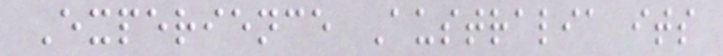Experience Australia its
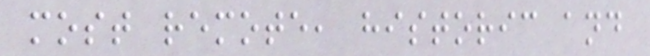most remote, historic and
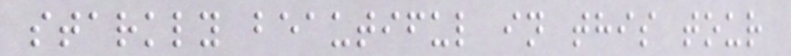starkly beautiful in this tour
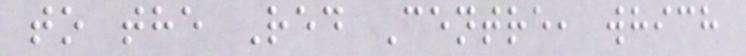to the Red Centre, which
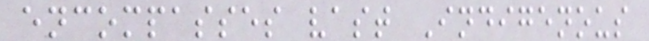encompasses vast Indigenous
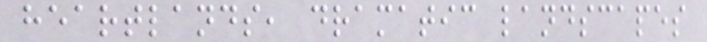heartlands, dramatic landscapes
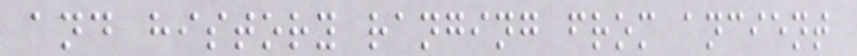and history ranging from ancient
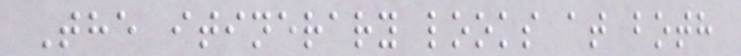The itinerary looks at both
